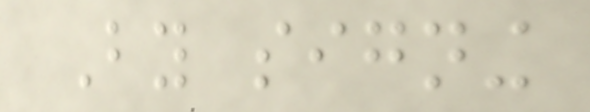By signing
